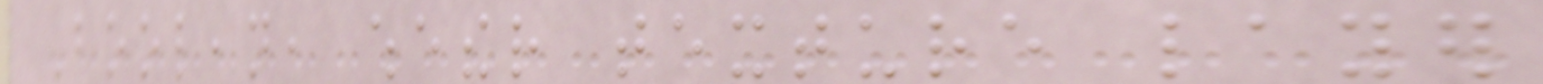Boolean, whether texture layer
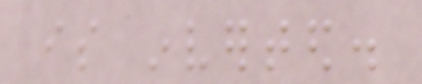is inverted.
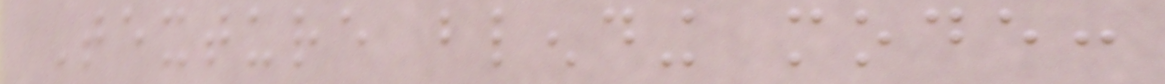Texture blending mode:
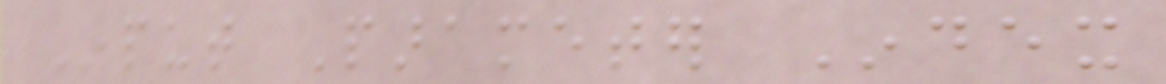Input Parameter Index
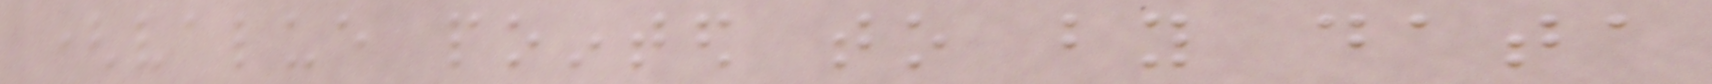(value pointed to by data
